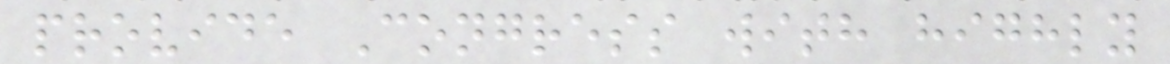provide Congress with highly
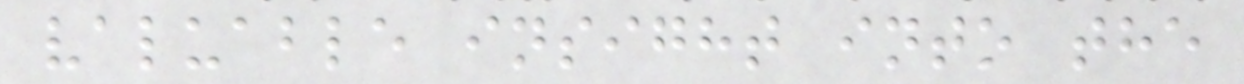valuable insight into the
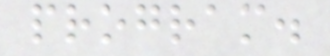program.
